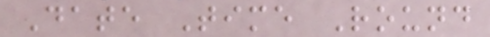Date Time Round
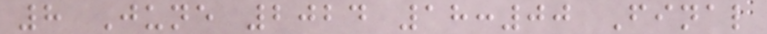8 June 2024 18:00 Final
